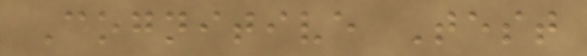Cognitive Test
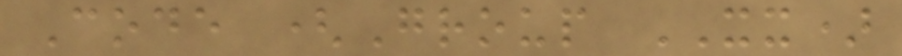Code (Group XX)
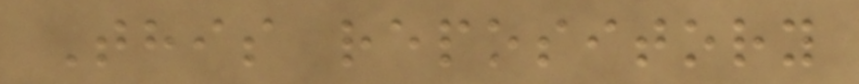This repository
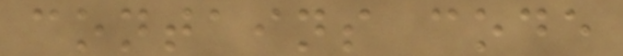contains code
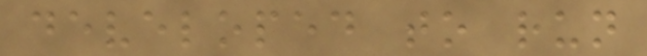developed to run
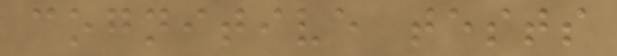cognitive tests
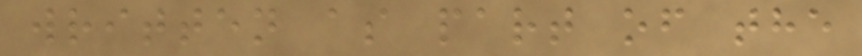written as part of the
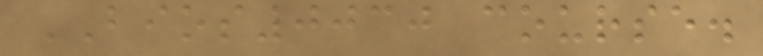BIOS0030 course.
